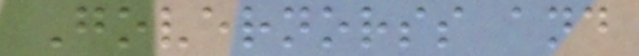Governorss and
